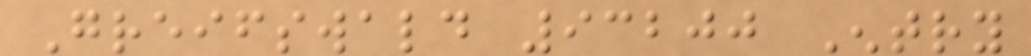Greifswald 93200 Entry
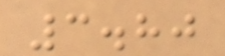3.80
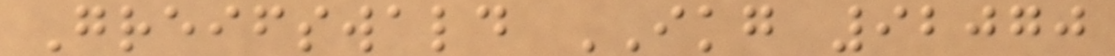Greifswald IKG 92070
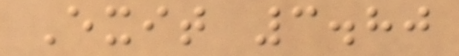Exit 3.80
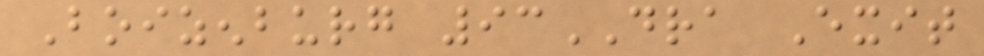Boizenburg 93DRA Exit
